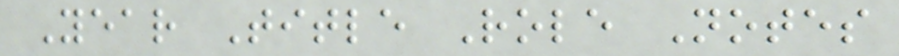Year Title Role Notes
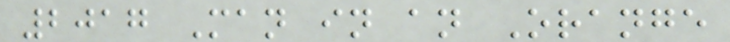2017 Man in an Orange
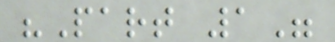"Part 1"
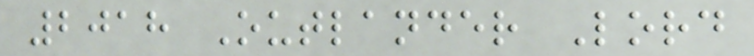2018 Outlander Lord
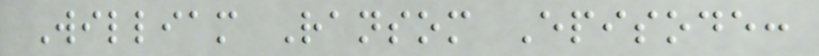William Ransom Episode:
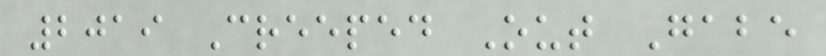2019 Creeped Out Gabe
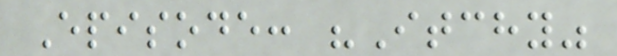Episode: "Itchy"
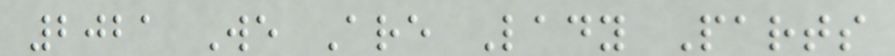2021 We Are Lady Parts
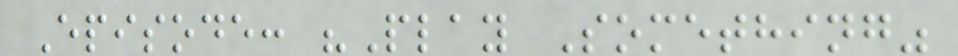Episode: "Play Something"
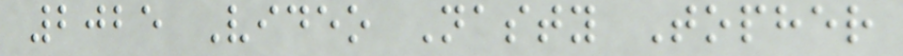2025 Video Nasty Topher
